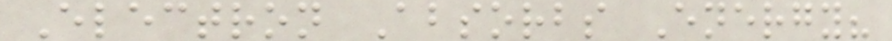Electron Absorbs Energy?
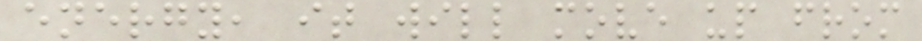energy, it will move up from
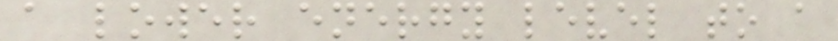a lower energy level to a
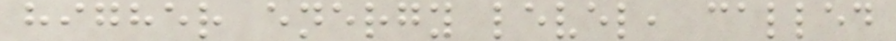higher energy level, called
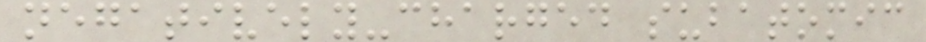negatively-charged subatomic
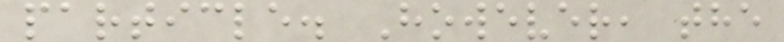particle. However, the
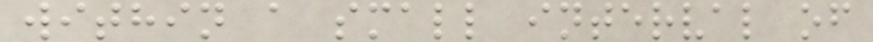within a small interval of
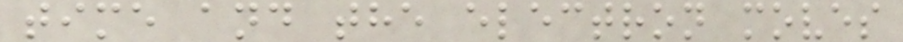time and the electron moves
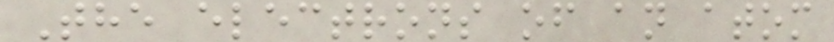The electrons of an atom
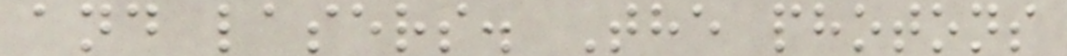and lasers. The photons
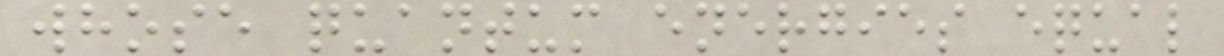whose quantum energies equal
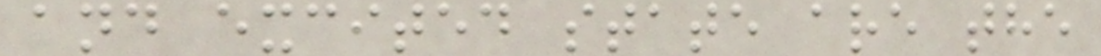and excited state are the
